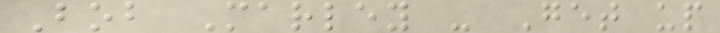Bob Marley - Get up
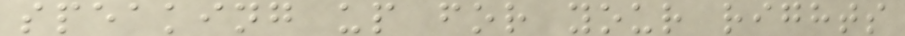speaking up for your rights
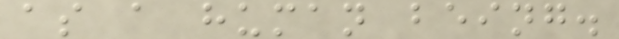as a human being.
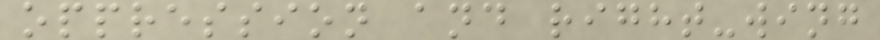oppression and right-wing
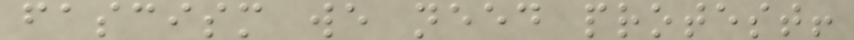fascism we need protest!
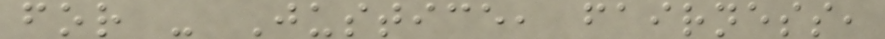for - Justice, fairness,
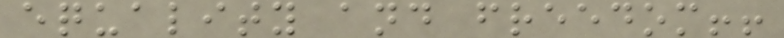equality and freedom!!
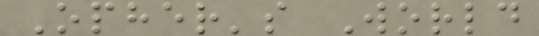Opher's World
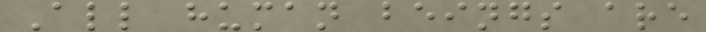All human beings are
